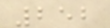252
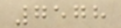7578
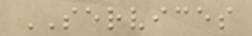SERVICES
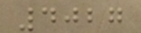4027
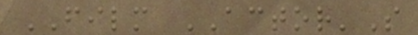FILM ACTOR'S
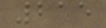215
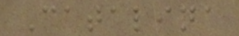Catalina
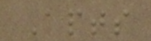Apts
